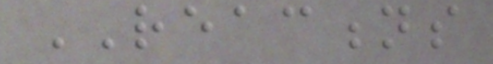REACTIONS
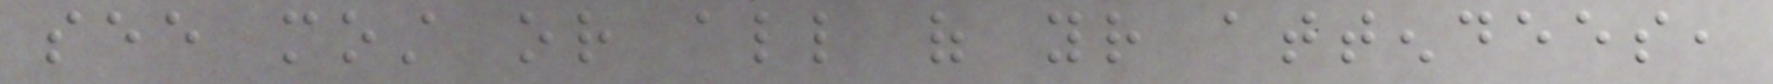see most or all of your attendees,
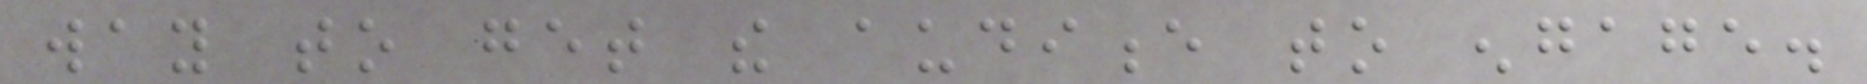way to get the audience to engage.
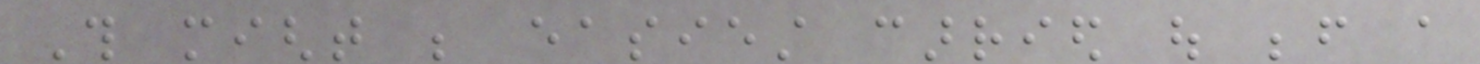This might be easiest carried out before a
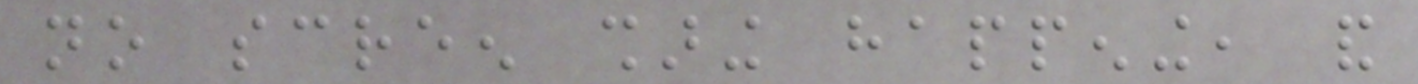no screen sharing happening, and
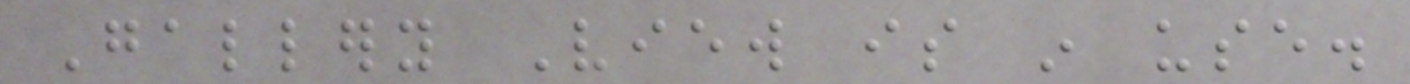Gallery View is in use.
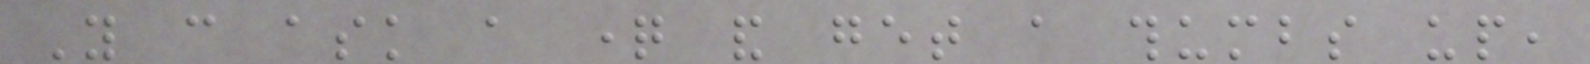You can ask a question and get a thumbs up,
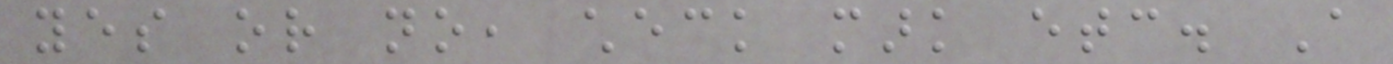yes or no, check mark etc. A
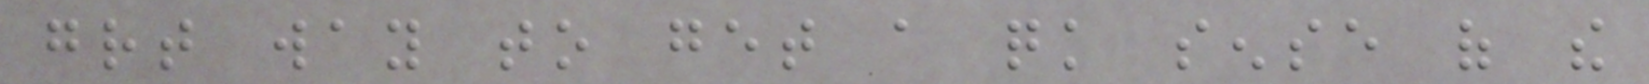great way to get a quick sense of the
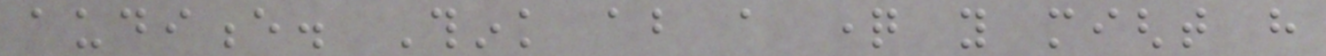audience. Think about a question you might have
